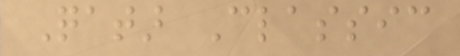Qatar Classic
